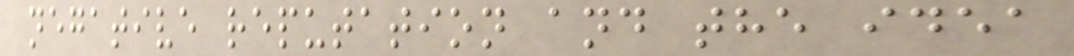negative reputation and the idea
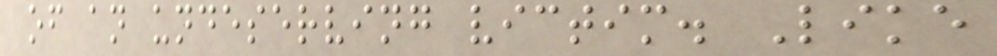of an undeserving victim. Like
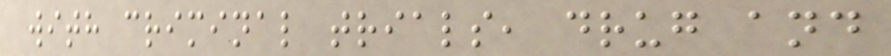with criminal trials, drug and
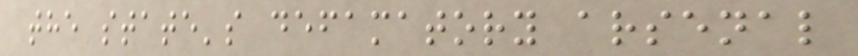the state's defamatory arsenal
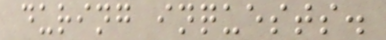during inquests.
